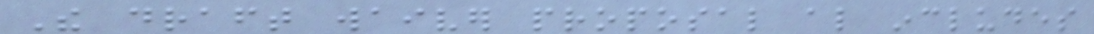The draft waiver proposal also includes
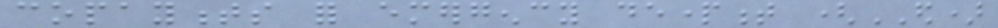copayments for emergency department (ED)
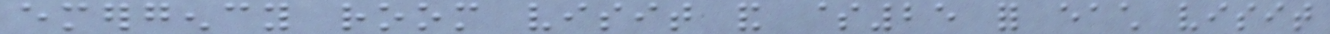emergency room visit and $25 for each visit
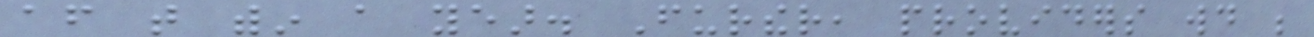after that within a year. Further, providers would be
